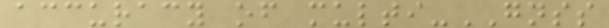accuracy of multi-GNSS
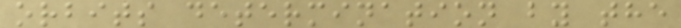orbits determination by the
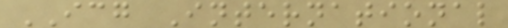ICG International
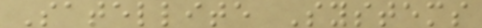Satellite Systems
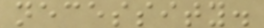necessity.
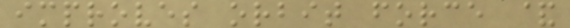improves orbit force &
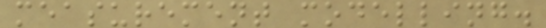measurement modelling.
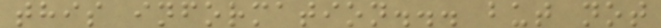this information... but not
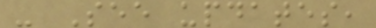- See updates,
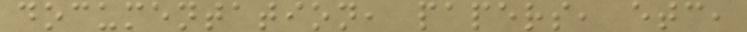documentation, papers, etc,
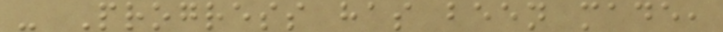- Progress has been made,
